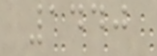1440
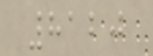8120
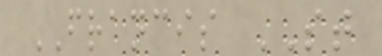FRANCIS ST
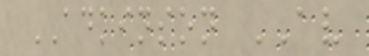ADKINSON AV
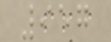957
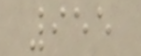955
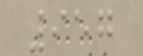957
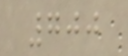700
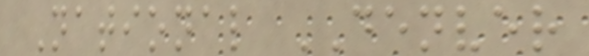National DENVER
